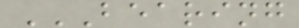BEARING
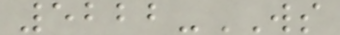5222-WS
